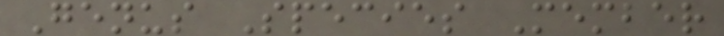Genus Species Member
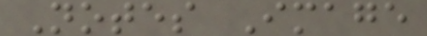Notes Image
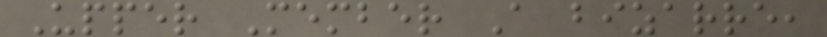Upper Member A bizarre,
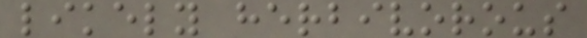likely herbivorous
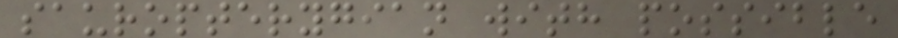sauropterygian with possible
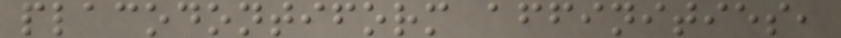placodontiform affinities,
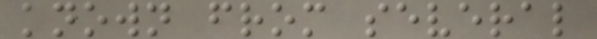known from several
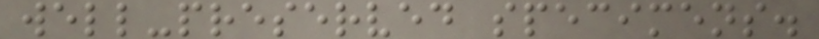well-preserved specimens.
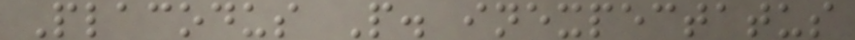Placodus P. inexpectatus
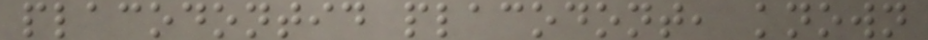placodontid placodont, known
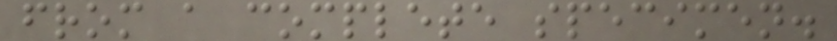from a complete specimen.
